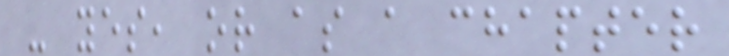- yes, or as a chapter
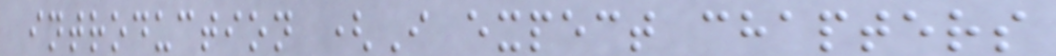introduction (I expect chapters
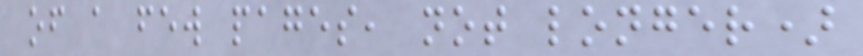of a few pages, not longer)
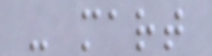- mart
